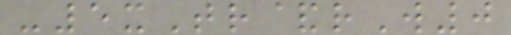-5xTr&rW0
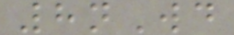8nWd
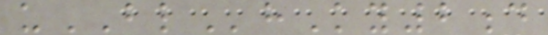uBLhKy2d
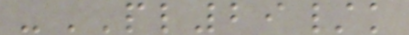-PL29/k
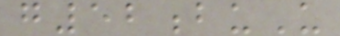g52buU
